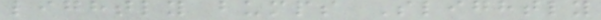lightly bumps Slightly
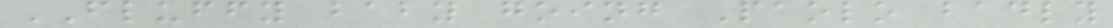FLUFFY baby going Paolo badly
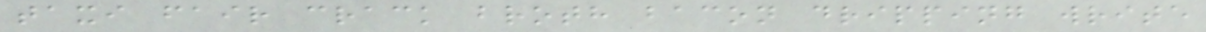taxi fair crack broth bacon dripping write
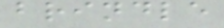brindle
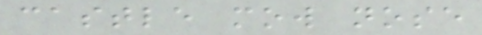castle mow nose
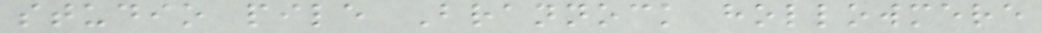studio pile Brannock hollowmere
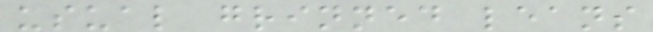usual grinned leans
